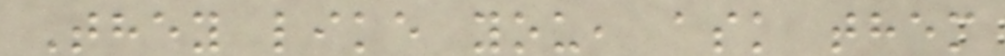They like you, ask them
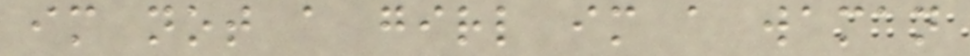im not a girl im a waman
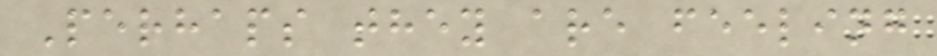Perhaps they are feeling
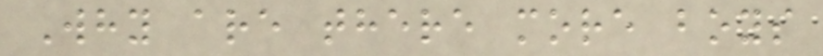Why are there more boys
